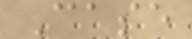Case
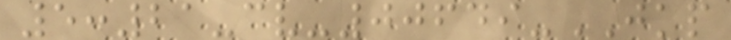5:21-cv-00649-JKP
